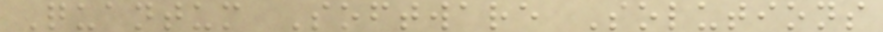Quantum Software Solutions
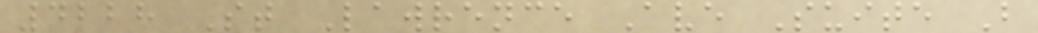4228 St Lawrence Ave Suite B
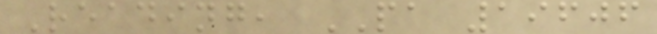Reading, PA 19606
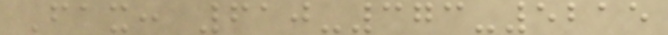Fax: 610-373-5215
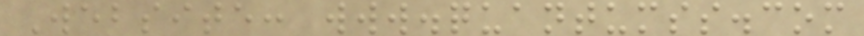Website: www.quantumss.com
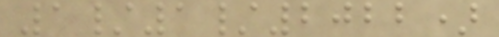1/1/2022)
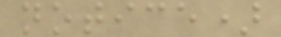notice)
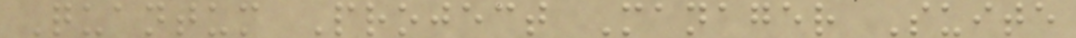Quantum Project Manager Suite
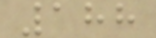188
